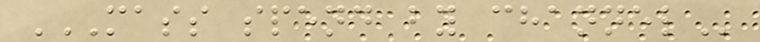MASS SPEND BY CHANNEL
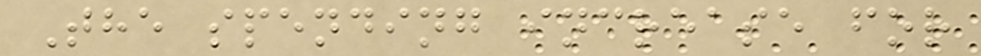The spending increase for
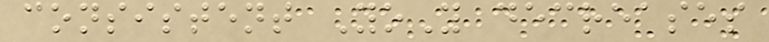consistent YoY decreases
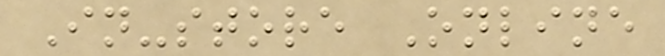In-store Online
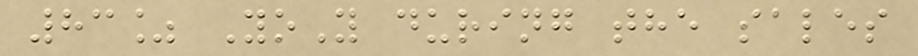83% YoY during the sales
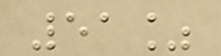51%
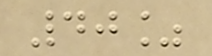40%
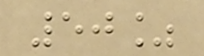50%
